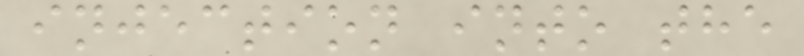injection into the
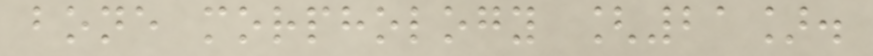bone morphology [21].
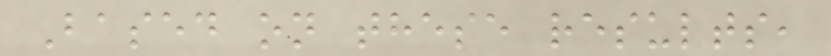Based on these results,
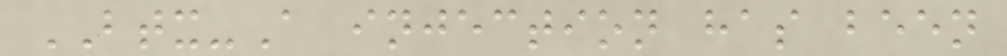BTX-A injection has been
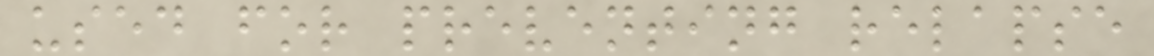used for preventing relapse
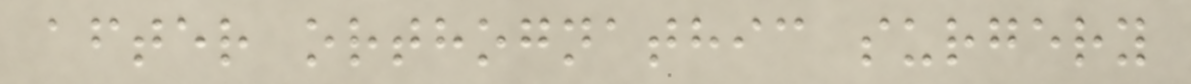after orthognathic surgery
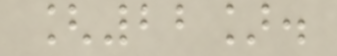[22].
